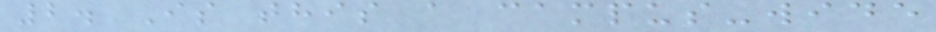2. Is this a campus-wide
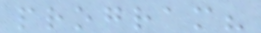program?
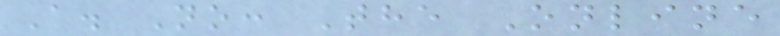A. No: The Online
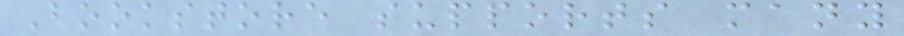Bookstore supports many
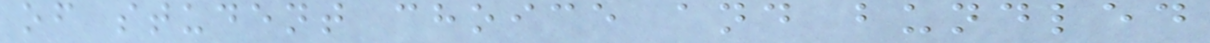of student choice and bundled
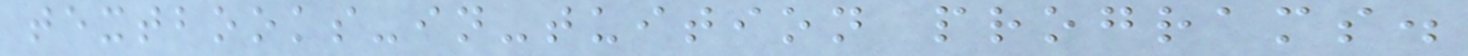textbooks-in-tuition programs.
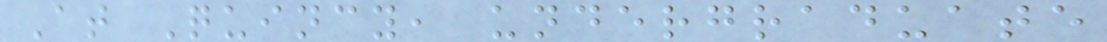At Quincy, undergraduate
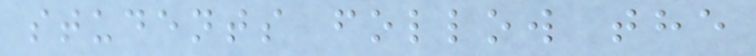students follow the
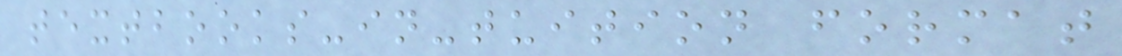textbooks-in-tuition format
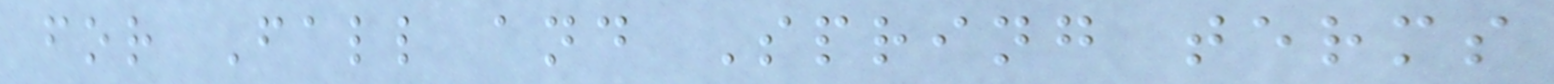for Fall and Spring terms
